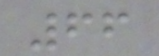66
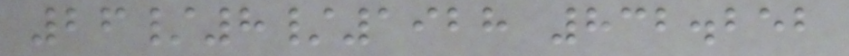26/8/1928 832.252
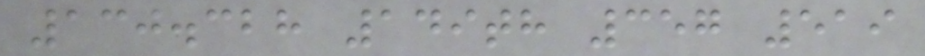130.328 149th 357 519
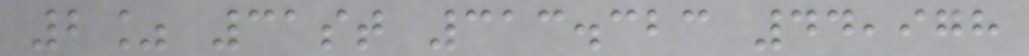2% 31st 313.323 44,978
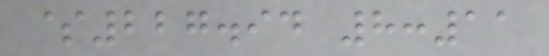$227.94 8:11
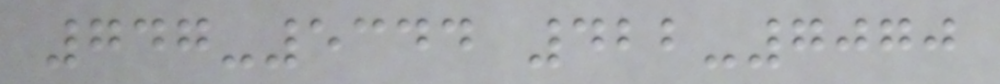747-5344 422-7070
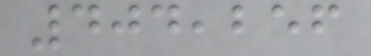404,256
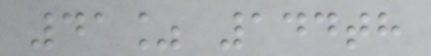41% 144th
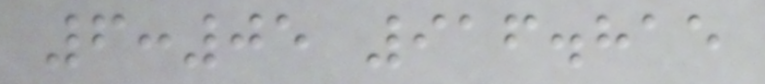6:05 916.815
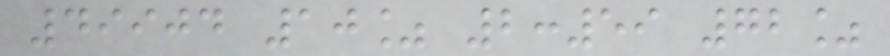49904 10% 2:59 72%
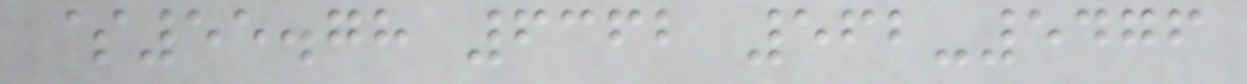$55.78 6362 562-5476
